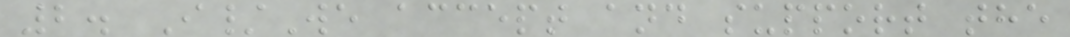2. I/We accept and support the
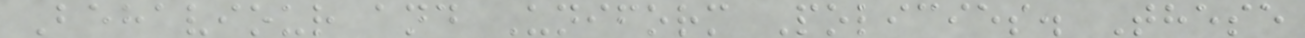Behaviour and Uniform Policies. These
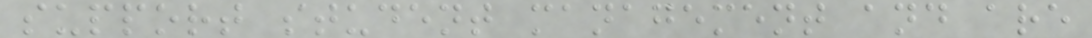support student management and are
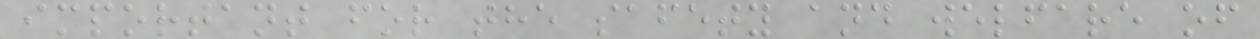important for the safety and welfare of
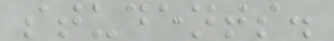students.
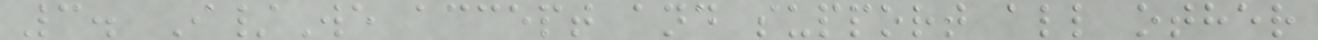3. I/We accept and support all other
